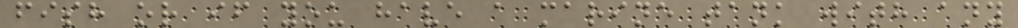fish or if you have a marine tank with any
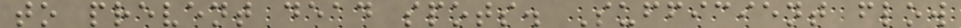to prevent dead spots. Sufficient flow
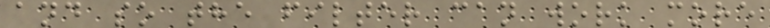and so the filter can work more
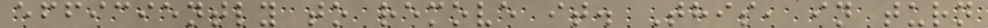efficiently to remove it. This, in turn
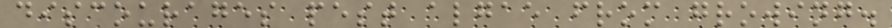discourages pest algae from growing.
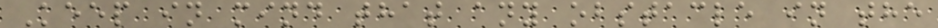Keep in mind that any obstacle in the
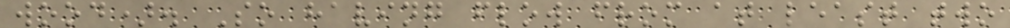wood). So having flow from at least two
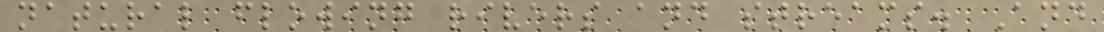natural flowing rivers and streams. And
